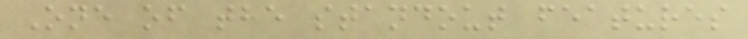One of the standout features
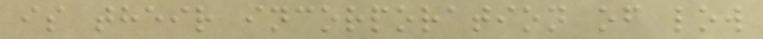is their incorporation of low
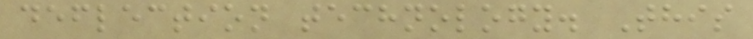deflection technology. This
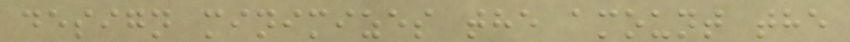design minimizes the amount the
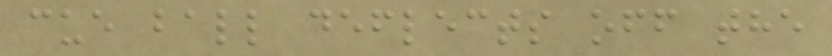cue ball deflects off the
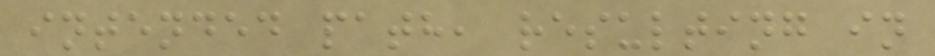intended path, resulting in
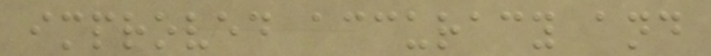improved accuracy and
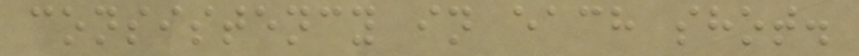consistency in each shot.
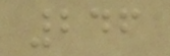246
